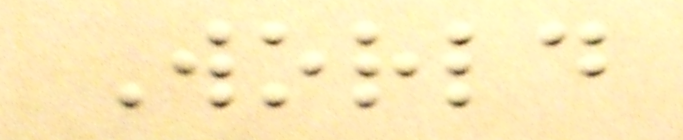World
